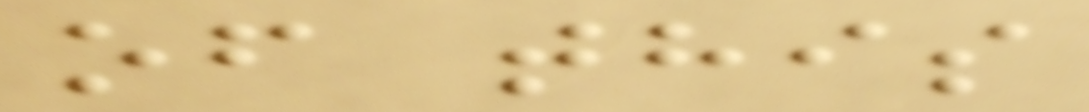of this
